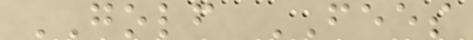GOLF FEES
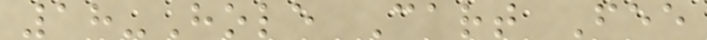18-Hole Cart Fee
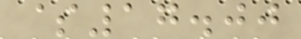$17.00
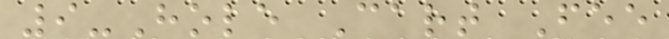9-Hole Cart Fee
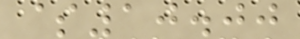$10.00
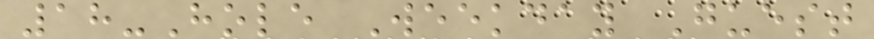18-Hole Weekday Guest
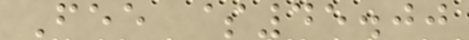Fee $45.00
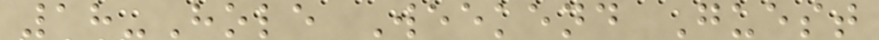18-Hole Weekend Guest
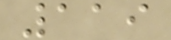119
